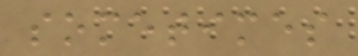sometimes
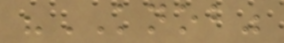"KNOB"
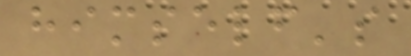himself's
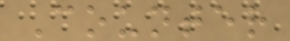Counter
